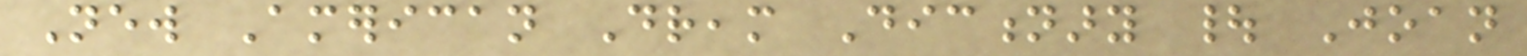New American Dream Dictionary | Joan
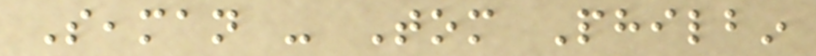Seaman - Tom Philbin
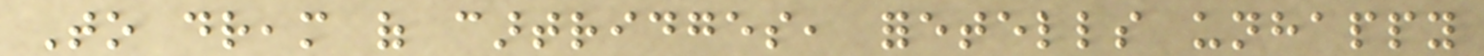To dream of cartridges, foretells unhappy
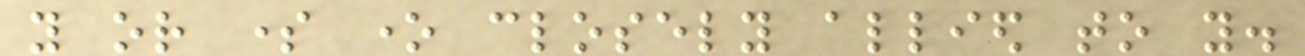you or some one closely allied to you.
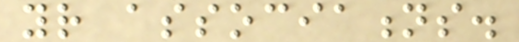your associations.
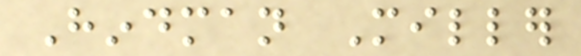Hindman Miller
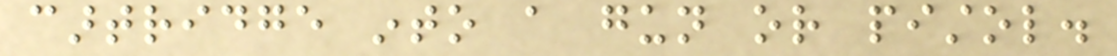cartridge into a gun or pistol.
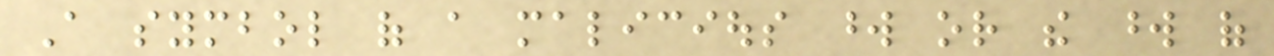A symbol of a malicious word or the word of
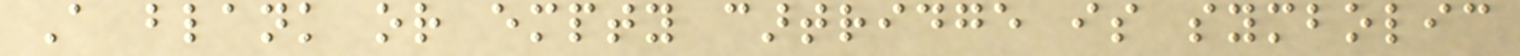A blank or empty cartridge is symbolic
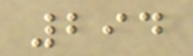294
